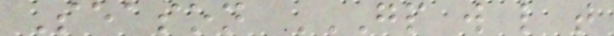Season GP W L T
